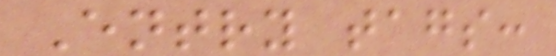Entry tags:
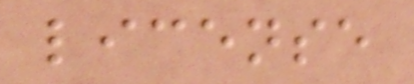license
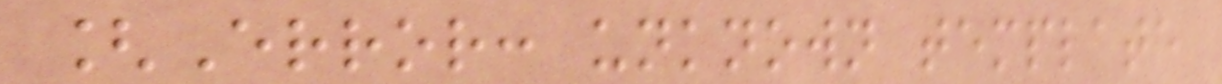[Error: unknown template
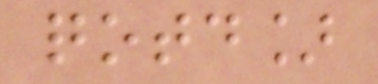qotd]
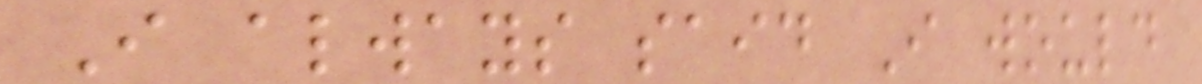I always said I would
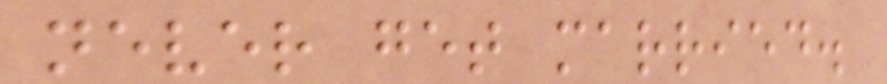never get married.
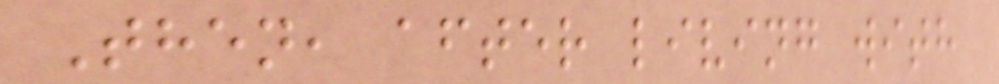Then, after living with
